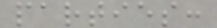parties:
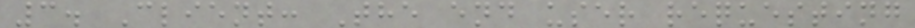3. Client: The end user requesting
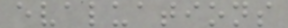evaluations
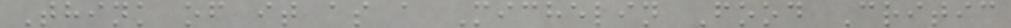Think of it as a Michelin Food Critic
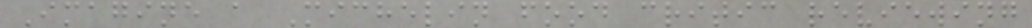Imagine a Michelin food critic reviewing
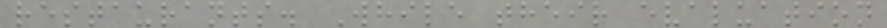restaurants. While their evaluation
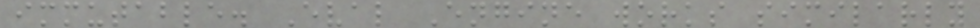immutable. Eval Engine works similarly
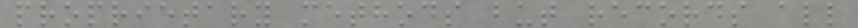proprietary methods but records all
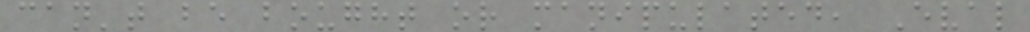can't be bought or manipulated, Eval
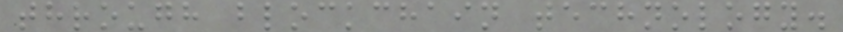through blockchain technology.
